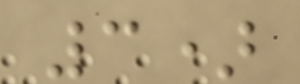3)
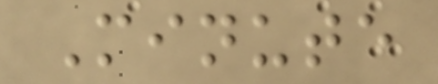Minute
